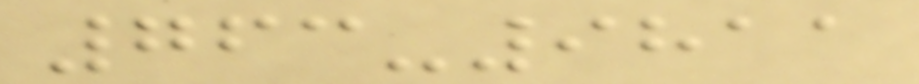763-9811
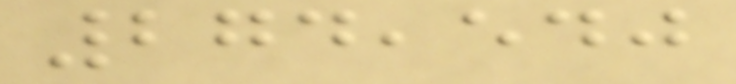274,540
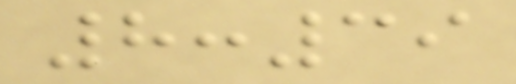8:39
